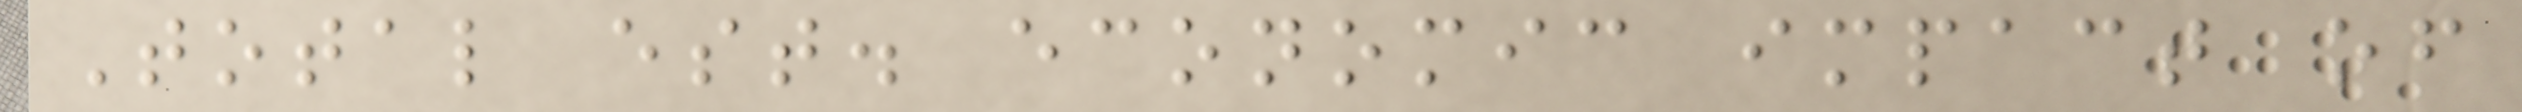Total est. economic impact of
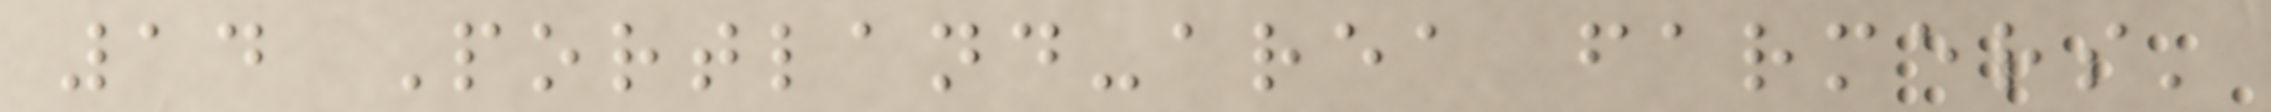14 Portland-area farmers'
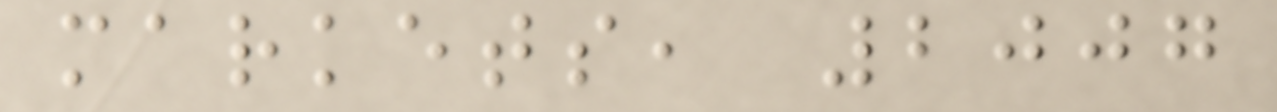markets, 2007
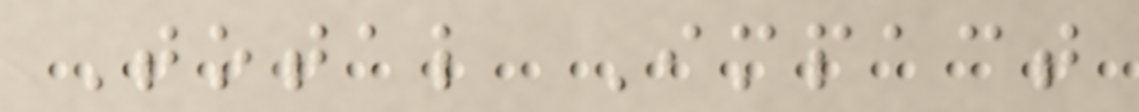Total Impact
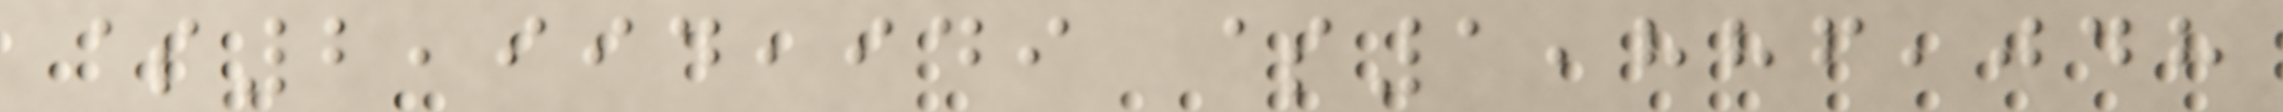$2,994,949 $1,886,048
